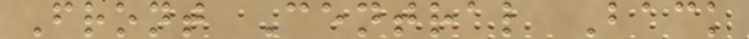Front Central Back
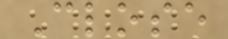Close
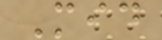Mid
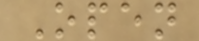Open
